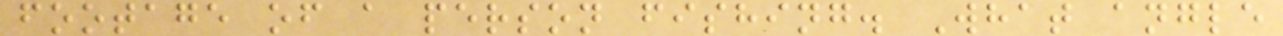footage of a person fishing. What angle
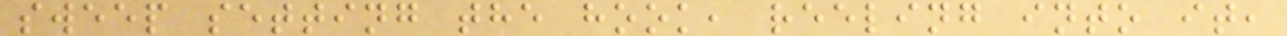sweep setting the hook, reeling into it,
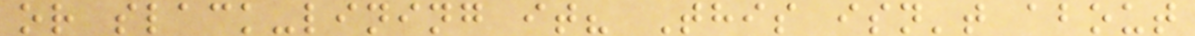or slack-lining it? This isn't about
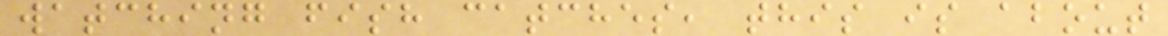watching fish catches, this is about
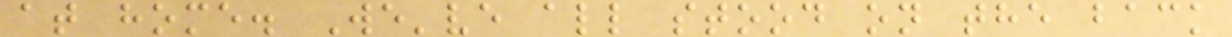at home. We've all stood on the back
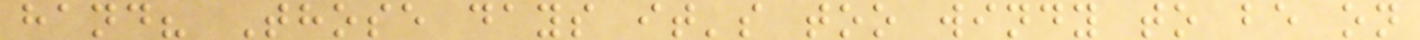hand? Those days it's too windy to be on
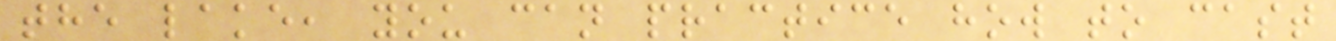the lake, you can practice how to cast
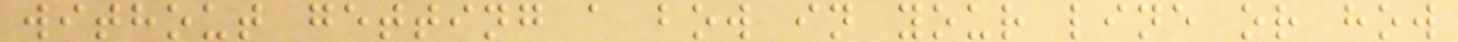without getting a bow in your line or how
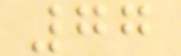77
